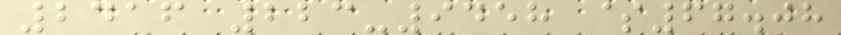2416 223-9458 $67.08
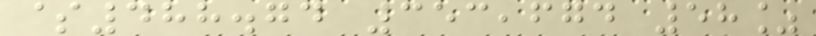$488.74 353,674 58%
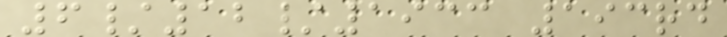6/12/1933 193rd
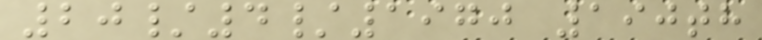20/4/1970 190th
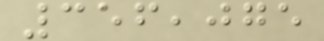356,075
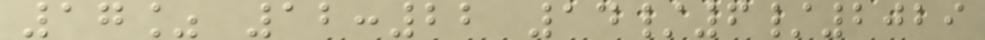17% 12:22 14/6/2029
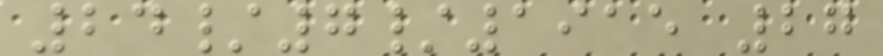24/7/1915 27
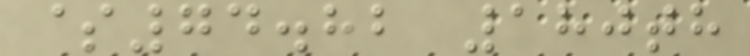$74.82 180th
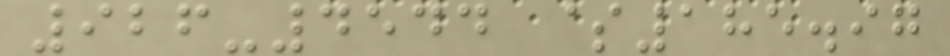926-4544 $185.97
